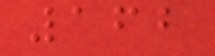162
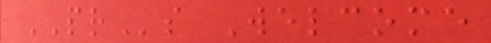PRs Welcome
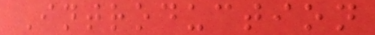Introduction
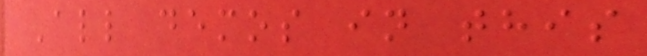All demos in this
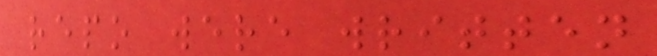repo were written
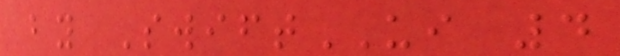by SwiftUI 4
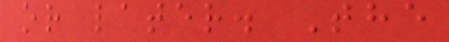or later. The
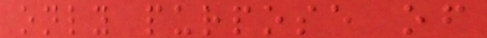only purpose of
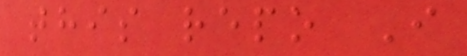this repo I
